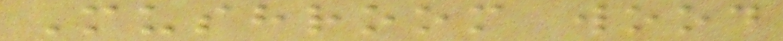Mushroom wood
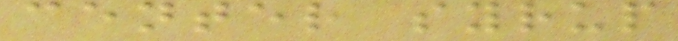center syrup
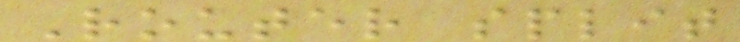Router split
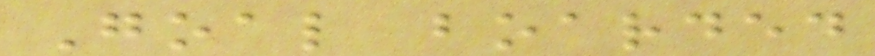Goal boarded
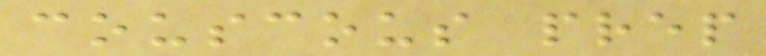couscous prep
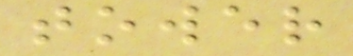tower
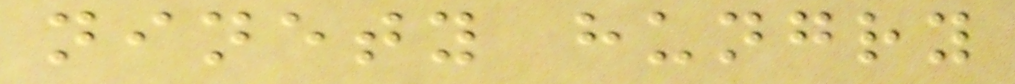ninety hungry
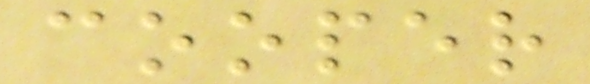cooper
